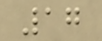17
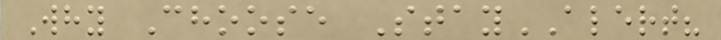Why Choose StayALERT?
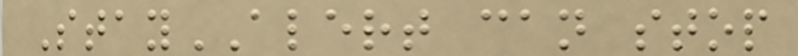StayALERT can stop
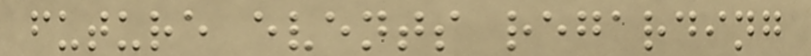future events regarding
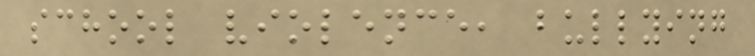school violence, bullying
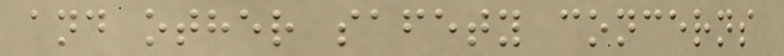and other safety concerns
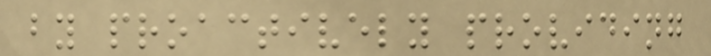by proactively providing
